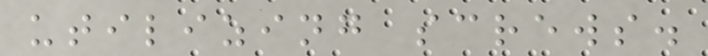utilizing screws.
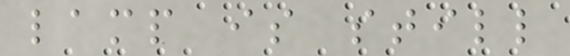lamp is still
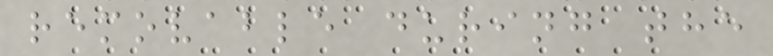removable during the
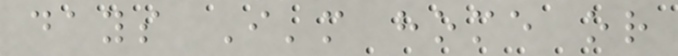days I'm home or
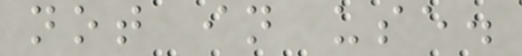not in use.
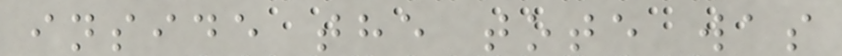inside the tote was
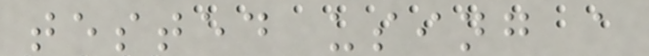tested using a
